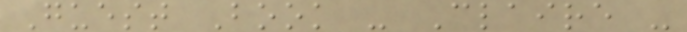Guest Book - Claire -
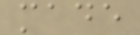made
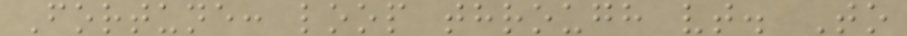Fortune: loop through vt. To
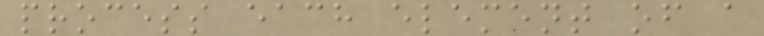process each element of a
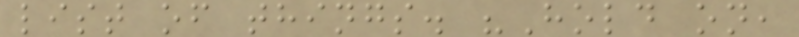list of things. "Hold on,
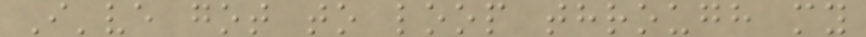I've got to loop through my
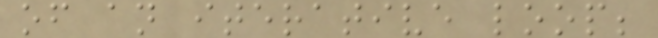of an iterative loop;
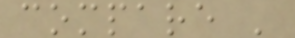compare '
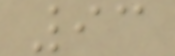93
